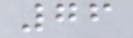76
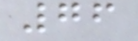76
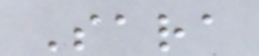Sara
